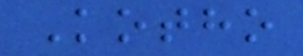Kotho
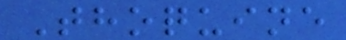Thoquine
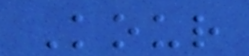Kour
